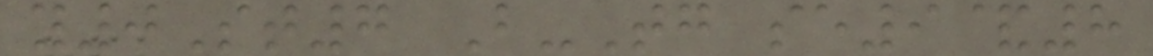y0St7 B-Tg se9&8
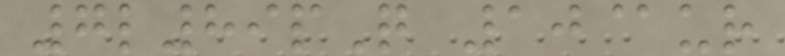7l89pQ 10@ur
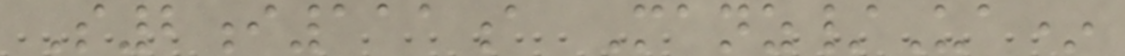S2i111a Manz/Ua*
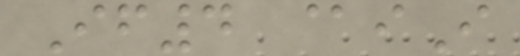If4 @iI
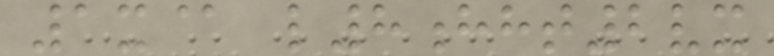1x@ l8hht2vx
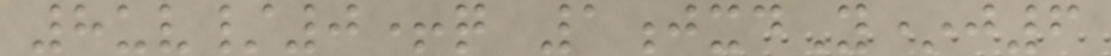8uv/0+q 1jxdY*j6
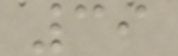39
